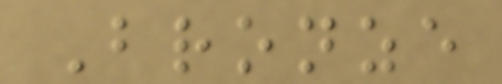Bronze
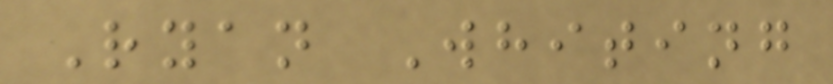Ryan Whiting
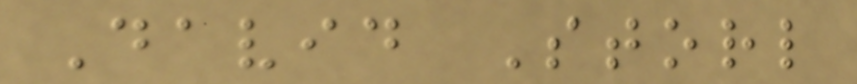David Storl
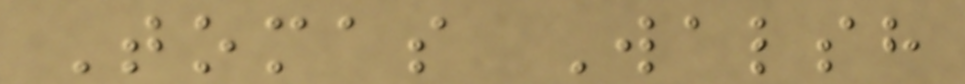Tomas Walsh
